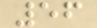56
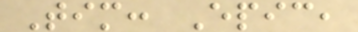Tim: Epic,
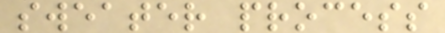sweater process
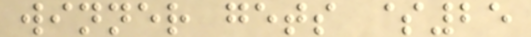winner gets $25
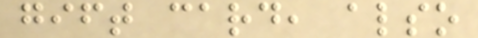gift card, also
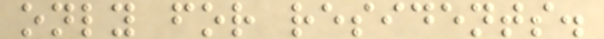only for residents.
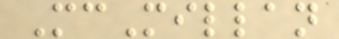McMillan
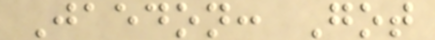Jaedon: Got
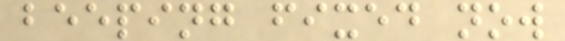beeping fixed now
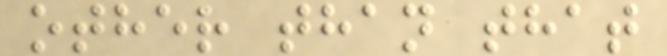other than that
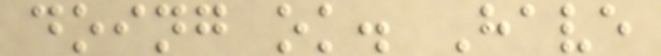doing ok. Have
